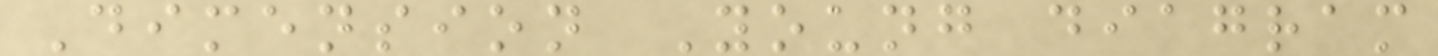Dimension Young diagram
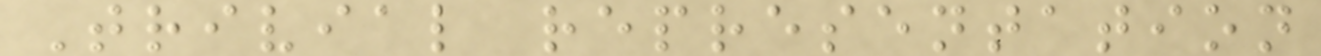Trivial representation
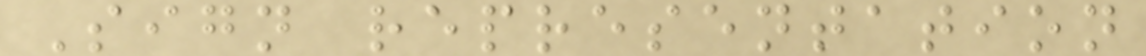Sign representation
